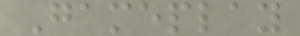Gameplay
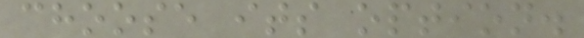choose its option.
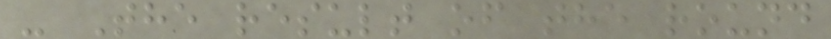- The result of the round
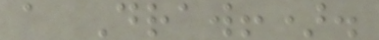a Draw!).
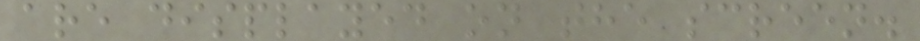are displayed on the screen.
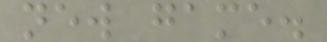new game.
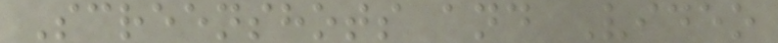Screenshots and Video
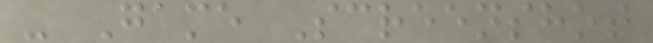- Game Screenshot
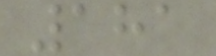181
